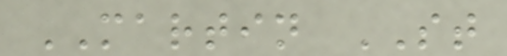MARTIN ST
